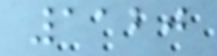1120
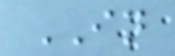IN
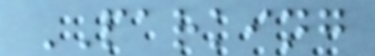PARKING
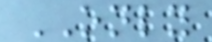ONLY
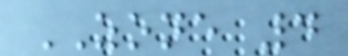ZONE 4
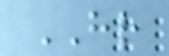HR
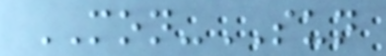MON-SUN
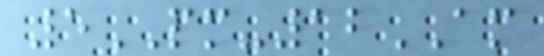5PM-12AM
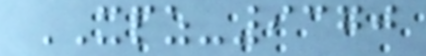XPZ-9370
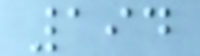194
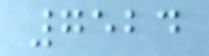7524
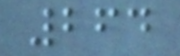264
